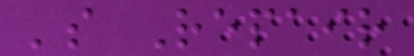's Repair
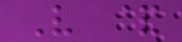V &
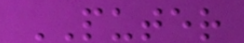PUTER
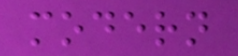modern
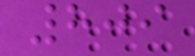809
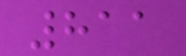811
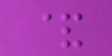&
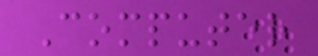Computer
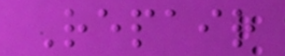Repair
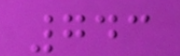743
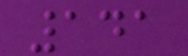141
